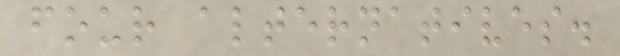four alternatives.
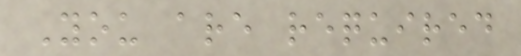You are required
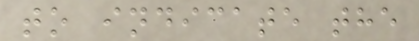to indicate the
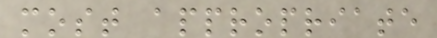most appropriate
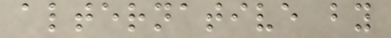alternative by
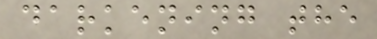darkening the
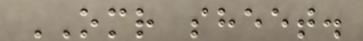OMR sheet.
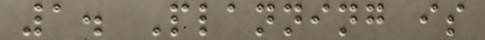1. Planning is
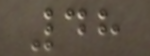48
